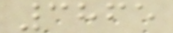3865
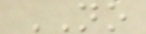NO
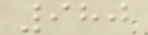980
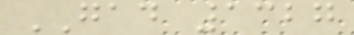GAD 1327
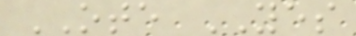OTE YES
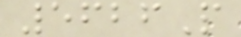5626P
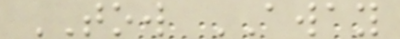TOW AWAY
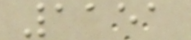1151
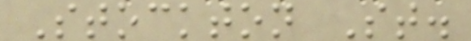Stockton St.
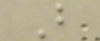B
